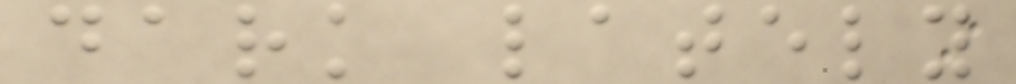dark lately
